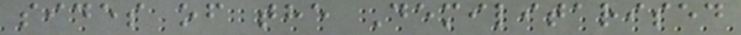sides of the Demilitarised
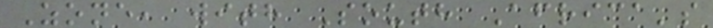Zone, with South Africa's
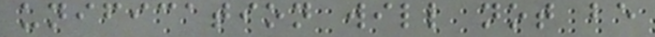unification will not be
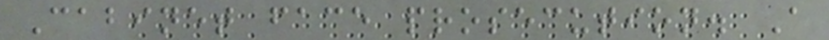Cabinet face prosecution. A
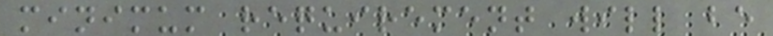minimum requirement will be
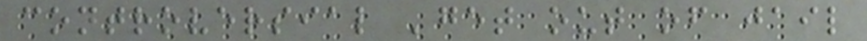controversial 'get out of jail
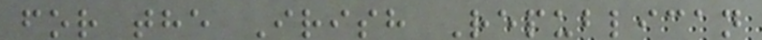for the Irish Republican
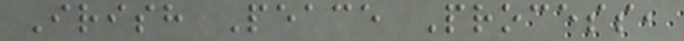Irish Peace Process,
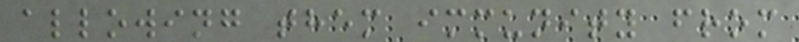allowing them immunity from
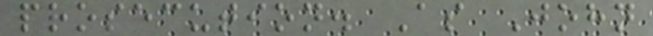prosecution. As John
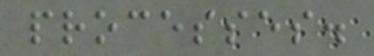processes.
